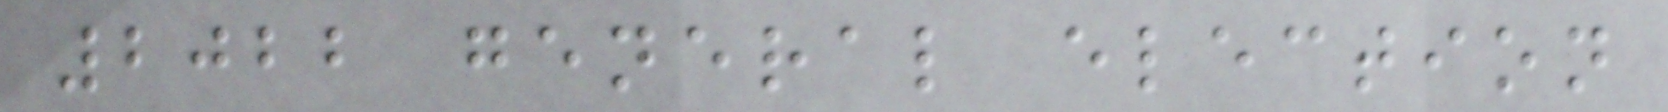2022 general election
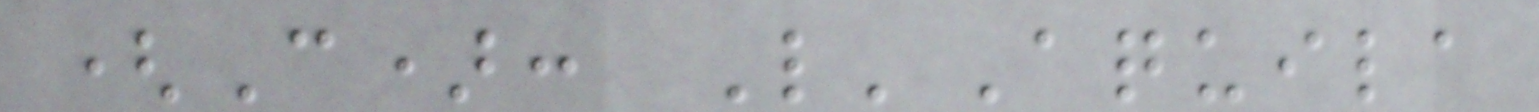(C): L'Aquila
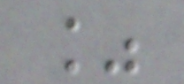%
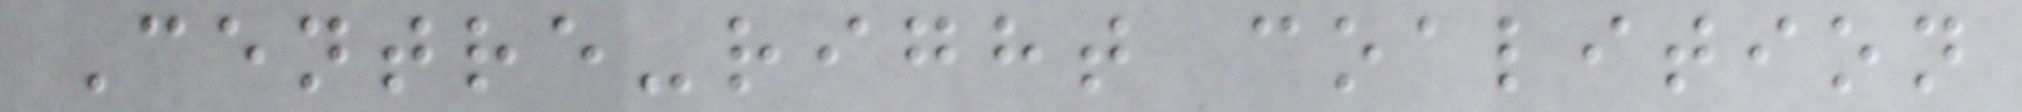Centre-right coalition
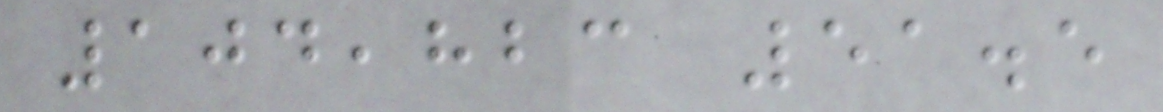104,823 51.5
